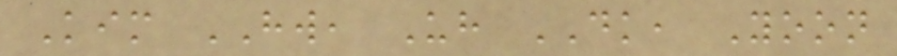Kim HW, Uh DK, Yoon
